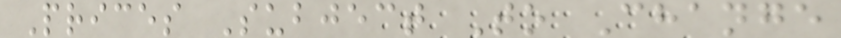Prices Subject To Change
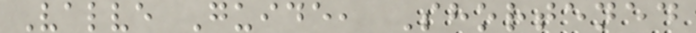Valve Guide, Shortened
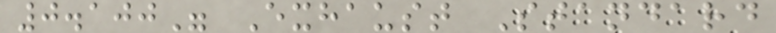0.100" Exhaust Standard
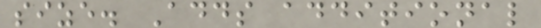size. Adds additional
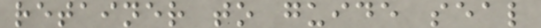retainer to guide seal
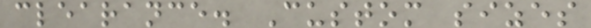clearance. Custom sizes
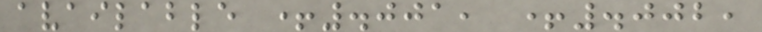available +.001, +.002,
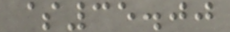$35.00
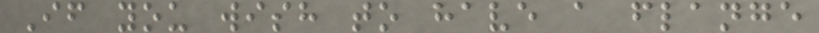If you wish to have a flange
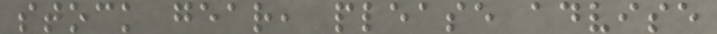stock gear, please advise
